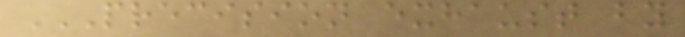PRECISION EXHAUST BY
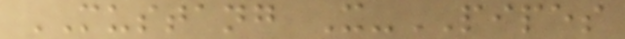MUSTANG X-PIPES
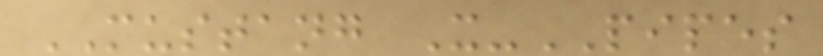MUSTANG X-PIPES
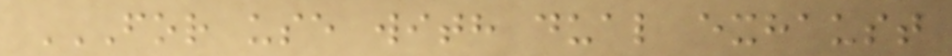FOR USE WITH DUAL EXHAUST
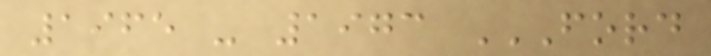1965 - 1973 FORD
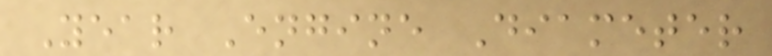Year Engine Diameter
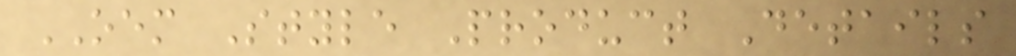OEM Style Product Details
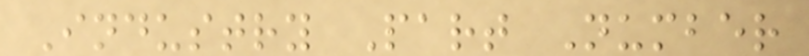Industry Part Number
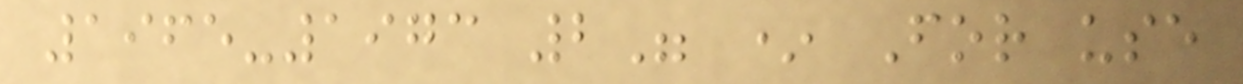1965-1973 2" * For use
